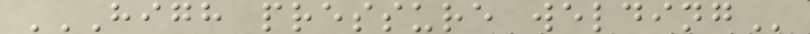HIGH PRESSURE WELDING
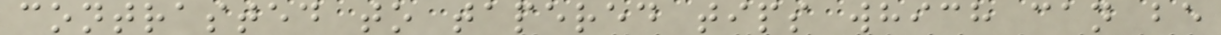contrasted to tapered tips which can be
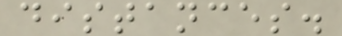distances.
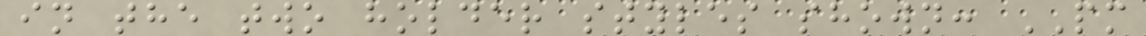in the two holder styles shown: PM
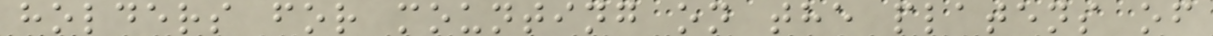holders for mounting on the platens of
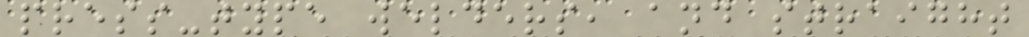press-type welders, and straight
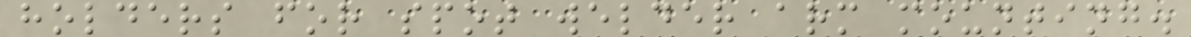holders for spot welder arm mounting.
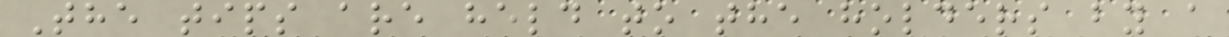The tips are held to the holders by a
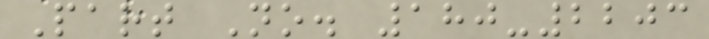Part No. 180-2203
